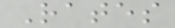Rates
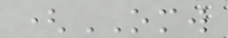(OMW
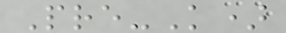Pre-K)
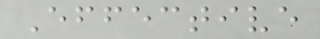Effective
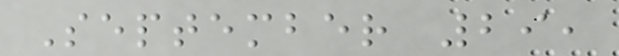September 29,
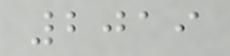2019
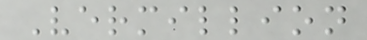Vermillion
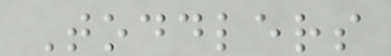Toddlers
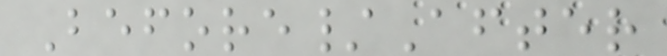Before/After
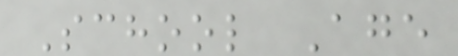School Age
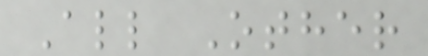All Other
